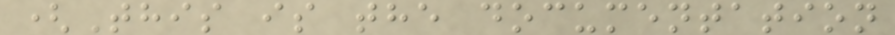(This is the documentation
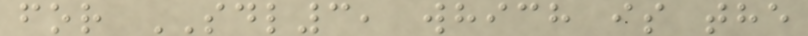for SDL3, which is the
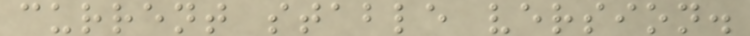current stable version.
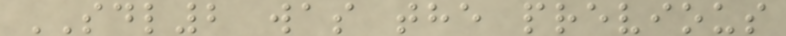SDL2 was the previous
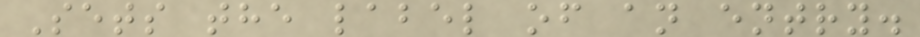Sets the label of an entry.
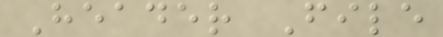Header File
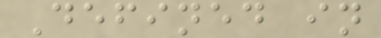Defined in
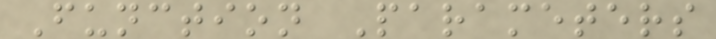Function Parameters
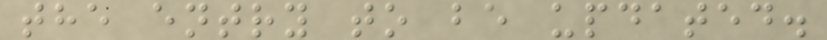the entry to be updated.
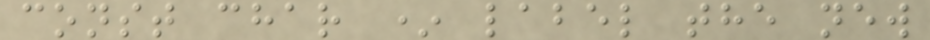const char * label the new
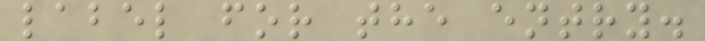label for the entry.
